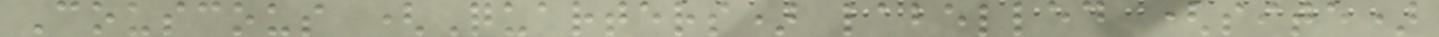Couscous (Quarters) labelled (site)
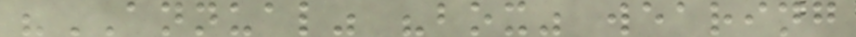"ANNUAL" "box" wearing
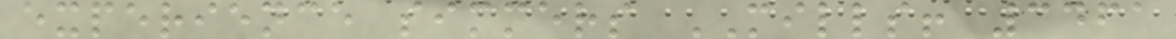experience simmers MILLS! 3461
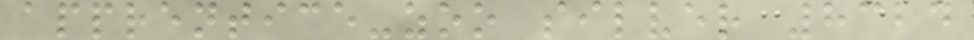apprentice-zoo silver 8324
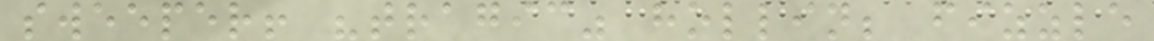sweeper! "tragic" hollin; fizzle
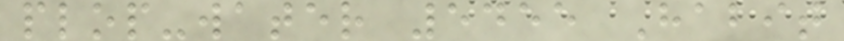plop-water 5455 Habit
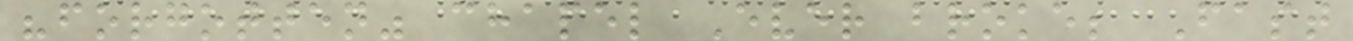"forgotten" chapel Ever broke; Fast
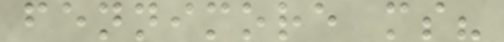fennimore ms?
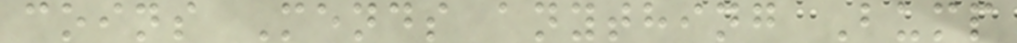coins Mends anything Bump
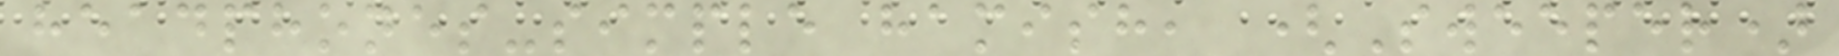headphones-simple hamish, (Sweeper)
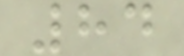84
